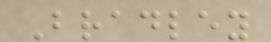Bradley
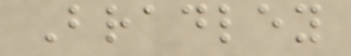Bradley
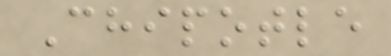Chipotle
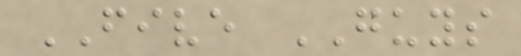FIVE GUYS
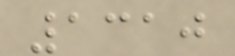1310
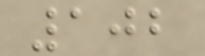102
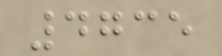4735
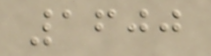1600
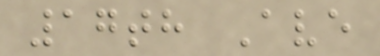17th Ave
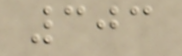303
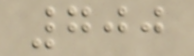700
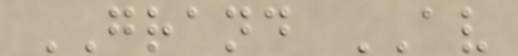GRAND AV
